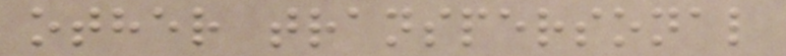other transpersonal
